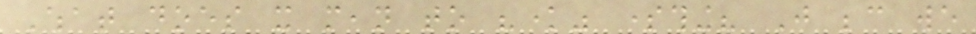What does it mean to "know" something? Just because we
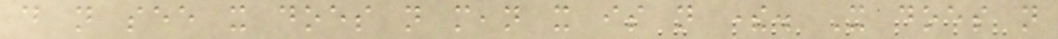do not see it does not mean it is not there. It does not
